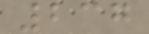237
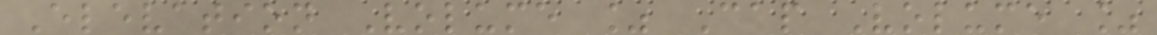Elevation Volume % Cap Volume %
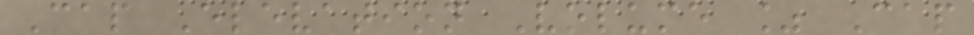Cap Elevation Volume % Cap
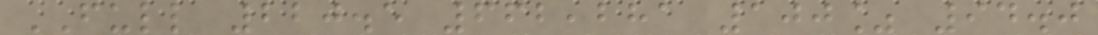FULL 220.5 662,281 100% 94.0
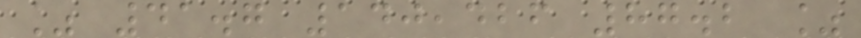% 41.7 140,426 87.2 %
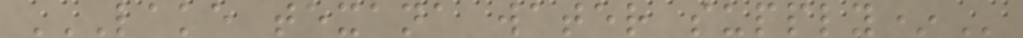LAKE TEXANA WATER SUPPLY*
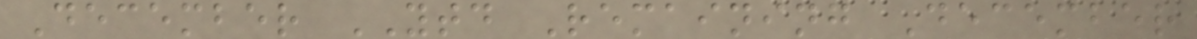December YTD Remaining December
